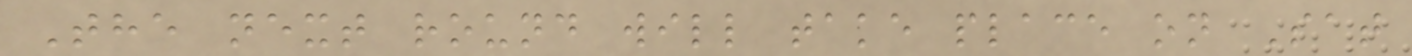The next round will take place on Sat
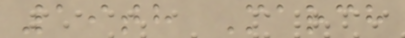19th March
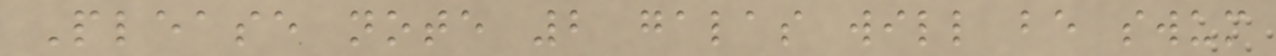Please note 2 galas will be swum
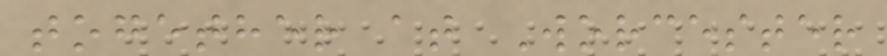together at Worcester
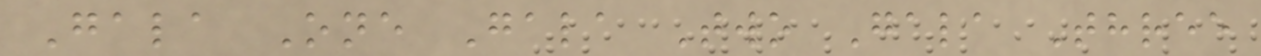Gala One Gala Two Gala Three
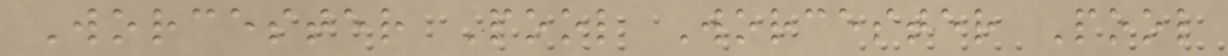Worcester Pool Worcester Pool
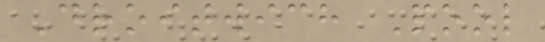Droitwich Pool
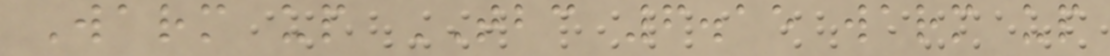Warm up TBC 6.15 warm up
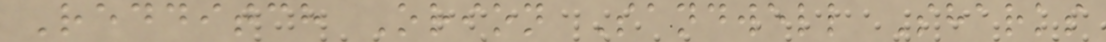Redditch Orion Sandwell Sharks
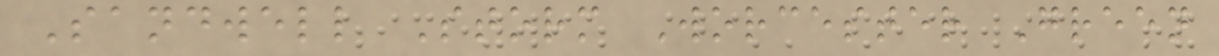Sandwell Storm Worcester Green
